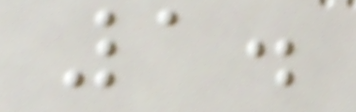1.
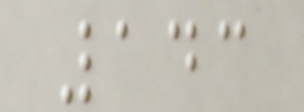143
